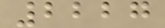2227
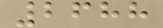2688
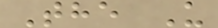The U
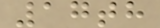17th
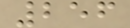256
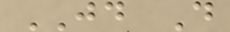JD D
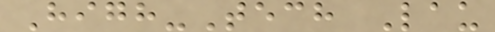High-Tech Lau
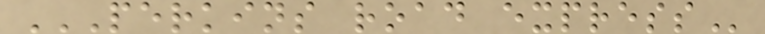PERKINS ROAD EXPRESS
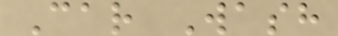Car Wash
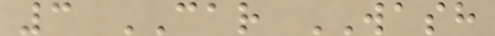3 CAR WASH
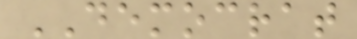DEMOCRAT
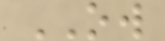OW
